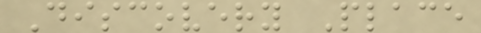Discovery Place
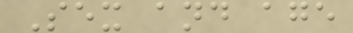Sex and age
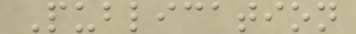Publication
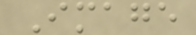Image
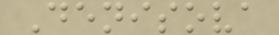Denisova
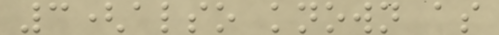3(also known as
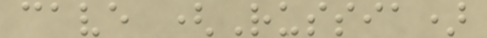cave (Russia)
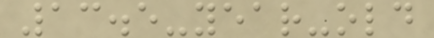13.5-year-old
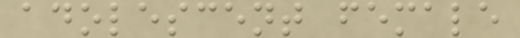adolescent female
